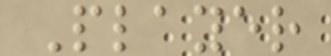Player
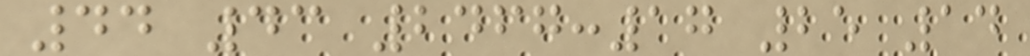44 43 2467:17 25 14
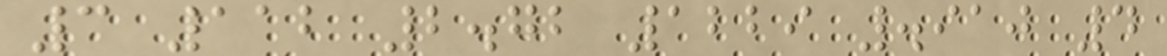3 112 2.72 1229 .910 4
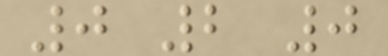0 2 0
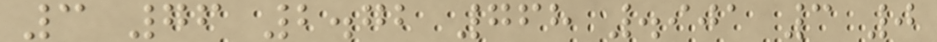3 76 2.72 768 .901 3 0
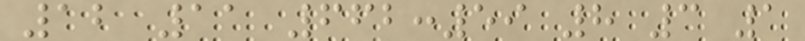12 11 662:59 8 3 1
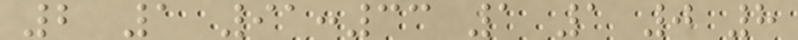2 1 91:33 1 1 0 8
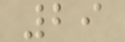29
